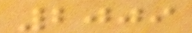2009
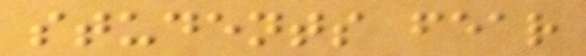students fear
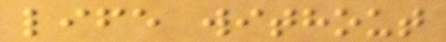life without
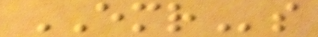EMRs
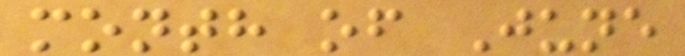month of June
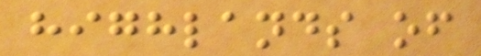highlands of
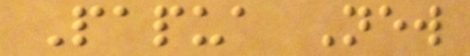Papua New
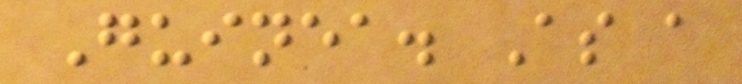Guinea. As a
